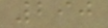290
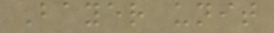Bayer unit
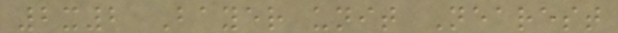2x2 Bayer unit Nearest
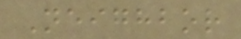Neighbor
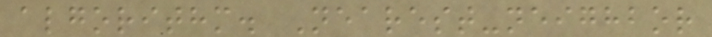algorithm. Nearest-neighbor
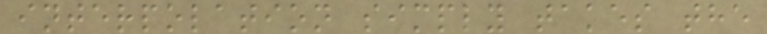interpolation simply takes the
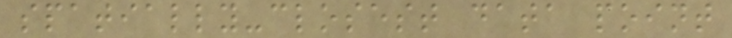spatially-closest data point
